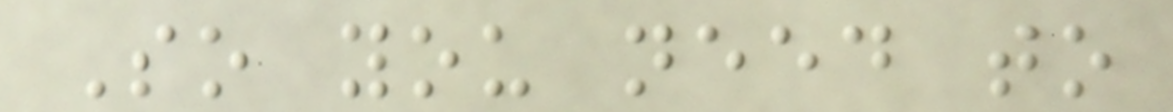So you need to
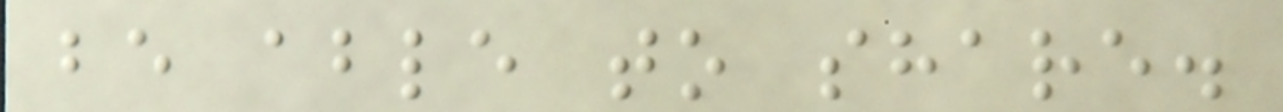be able to share.
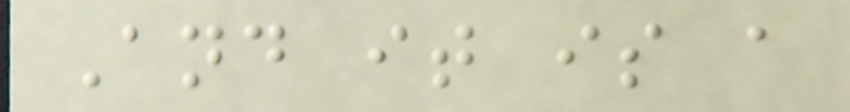And it is a
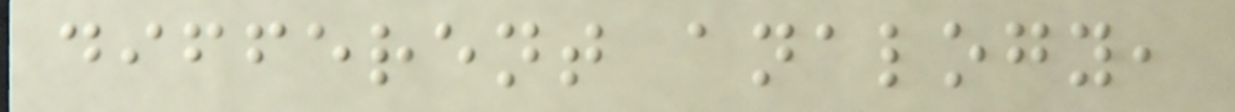different analogy,
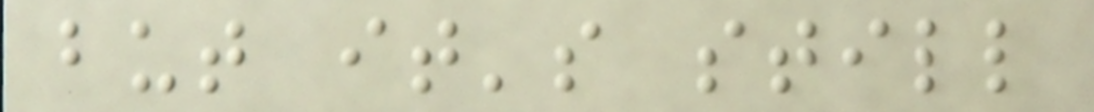but it's still
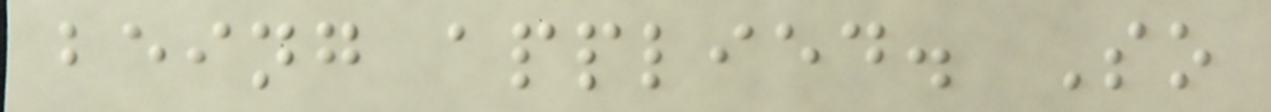being applied. So
